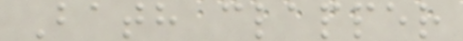Bath clapper
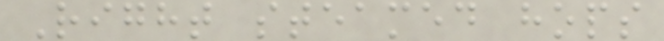Right steamed hops
